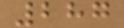287
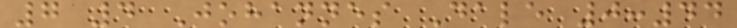7 4 Johannes Dale 0:44
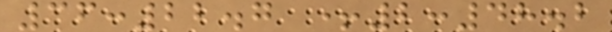36:22.7 +2:48.2
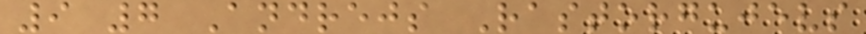9 7 Andrejs Rastorgujevs
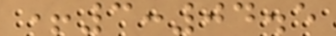+3:04.5
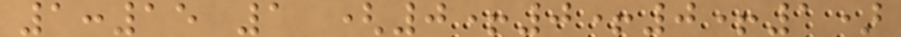1:15 1 (0+0+0+1)
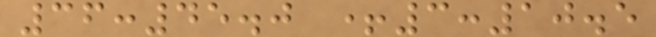36:45.0 +3:10.5
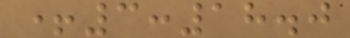+3:18.0
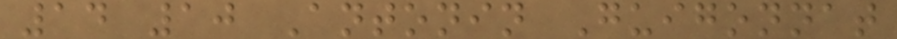14 10 Antonin Guigonnat
